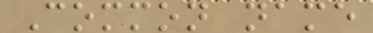Common name
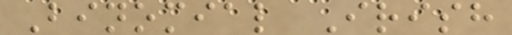Binomial Irish
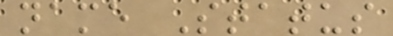name Status
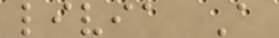livia A
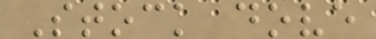Stock dove
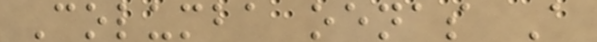Columba oenas A
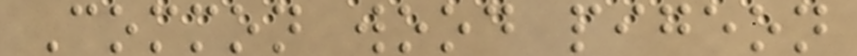Common wood pigeon
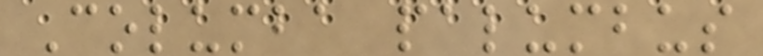Columba palumbus
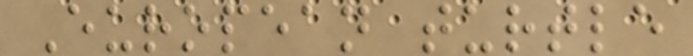European turtle
